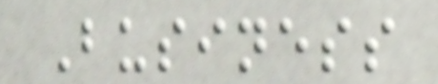Business
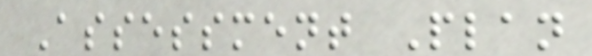Assessment Plan
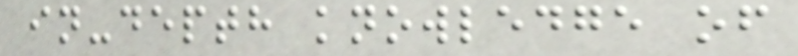in-depth knowledge of
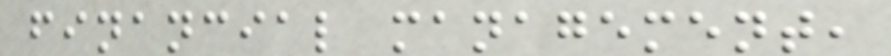financial management,
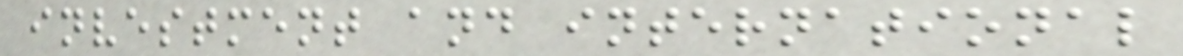investment and international
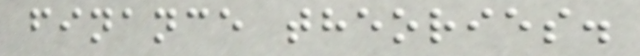finance theories.
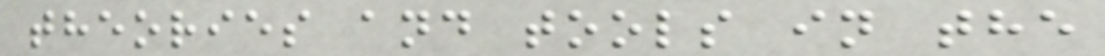theories and tools in the
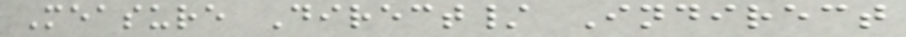Measure Direct/ Indirect
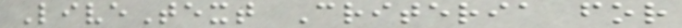LiveText Criteria for
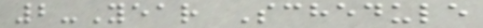2-Year Schedule
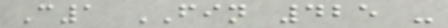C1 FIN 425 -
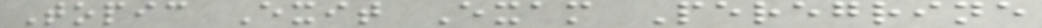Topic Exit Exam Peregrine
